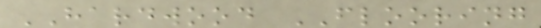HARDWOOD FLOORING
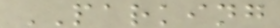PARKING
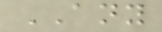ANY
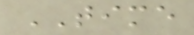TIME
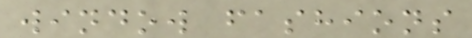window fashions
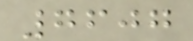7607
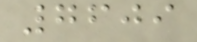7609
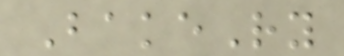BakeRy
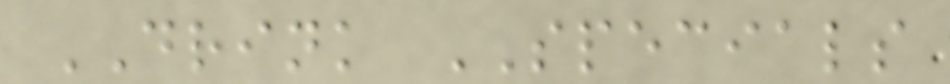DRINK SPECIALS
